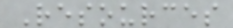Resources
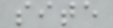site
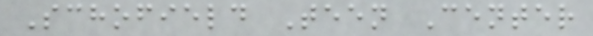Schofield Teen Center
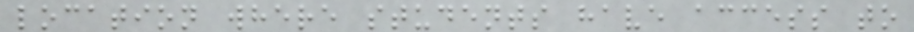location where students have access to
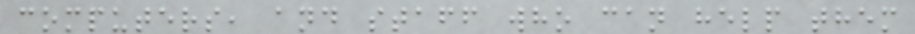computers, and staff who can help them
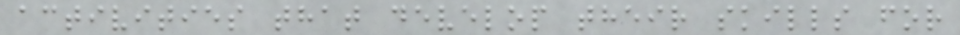activities that develop their skills for
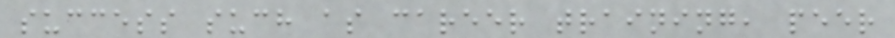success such as career training, peer
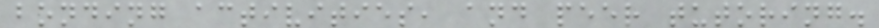bonding activities, and peer tutoring.
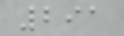291
